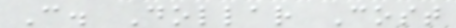C. Dollar Cost
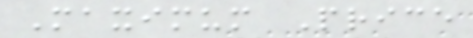Maximum Price
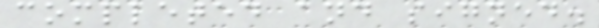completed and signed.
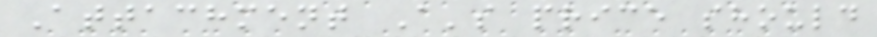Attachment A's price should
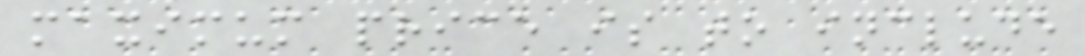maximum price is to include
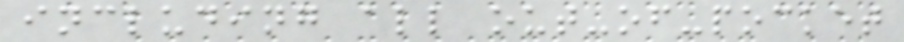including all out-of-pocket
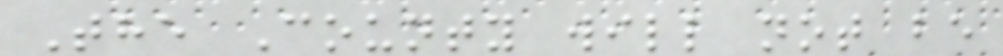The County will not be
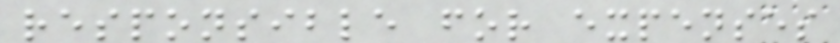responsible for expenses
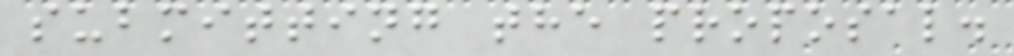submitting the proposal.
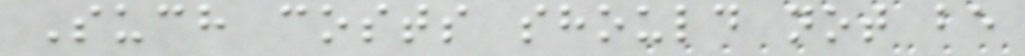Such costs should not be
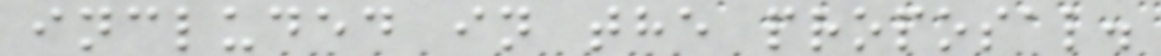included in the proposal.
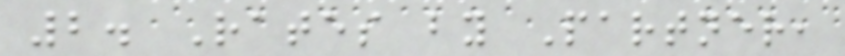2. Rates by Partner,
